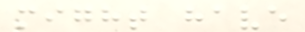might have
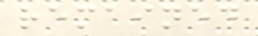remained
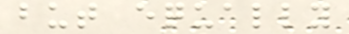but equally
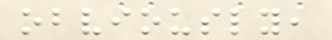obviously,
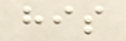his
